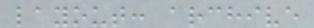layout: archive
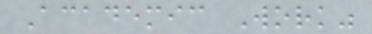Academic Work"
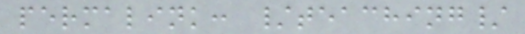permalink: /teaching/
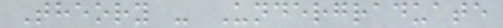Theory - Undergraduate
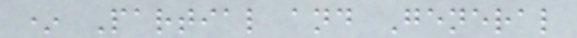* Partial and General
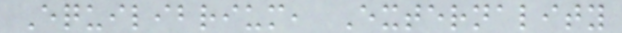Equilibrium, Externality
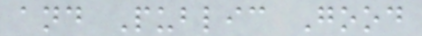and Public Good
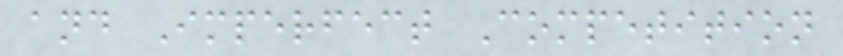and Imperfect Competition
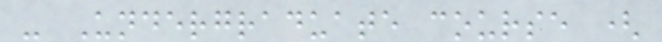- Undergraduate course (
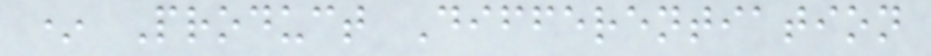* Product Differentiation
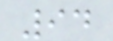94
